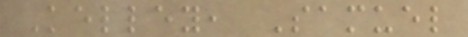Kelley, Samuel
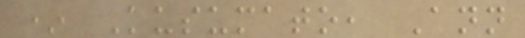* Kusumato, Ann
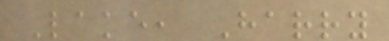Lake, Harry
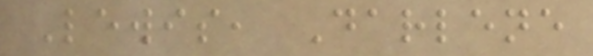Lewis, Darlene
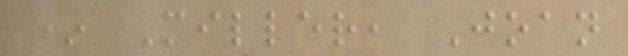* Miller, Joan
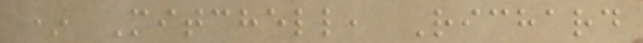* Mitchell, Richard
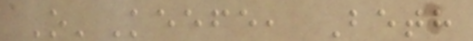O'Keefe, Beth
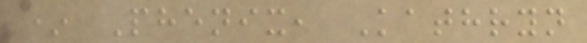* Phenix, Kathryn
